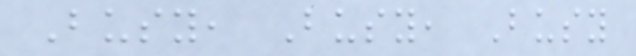Busy, Busy, Busy
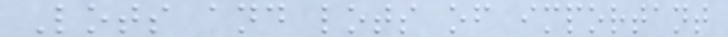Lots and lots of important
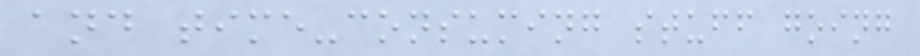and time-consuming stuff going
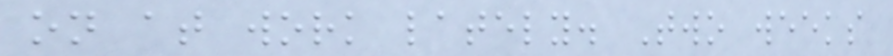on at work lately. Two weeks
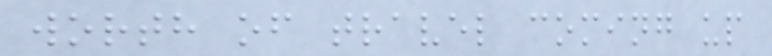worth of travel coming up
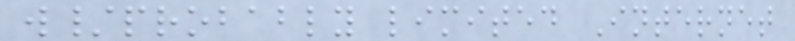w/probably limited Internet
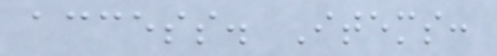access. Items:
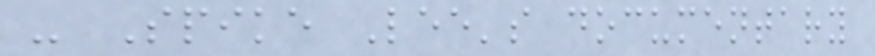- Spike Lee's documentary
